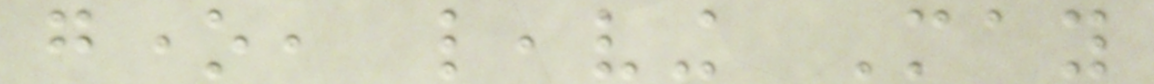gone, leaving May
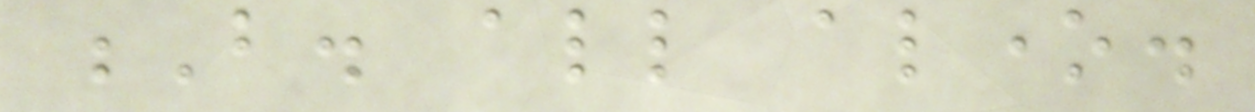B. all alone.
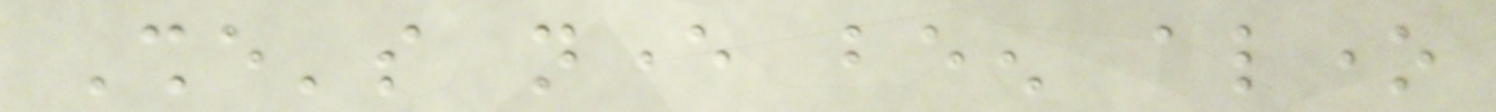She's never been alone
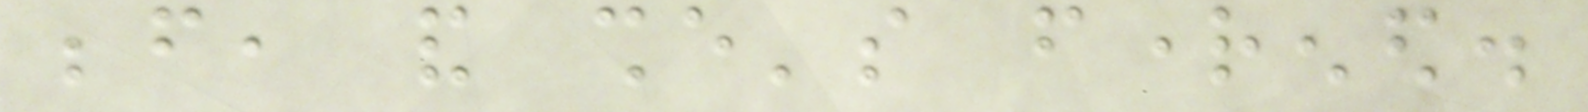before, and she's frightened.
